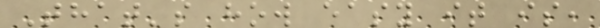That's how easy it is,
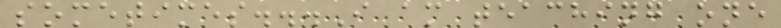sometimes...I am teaching one
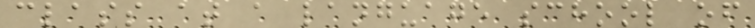class at a language school of
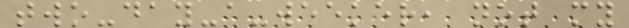two-day-a-weeker, not my
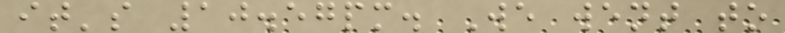it's 10.57pm. We went to
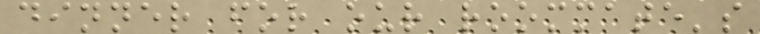dinner for our roommate's
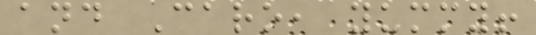and Caro, yummy!
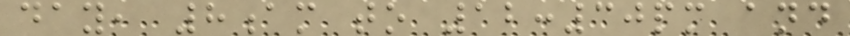day, 8am to 12:30pm and
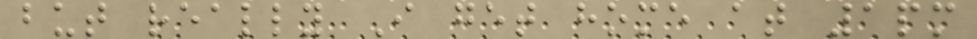but really I get home at 1pm
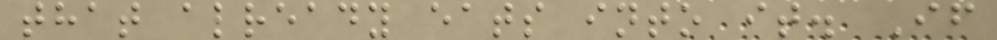that already eats into it. If
